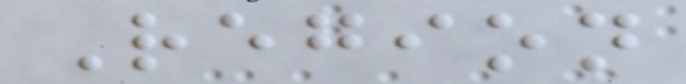Region
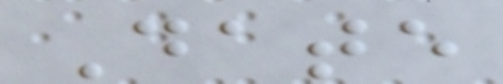Date
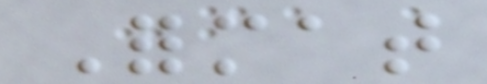Format
